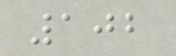102
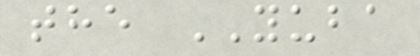the YUBA
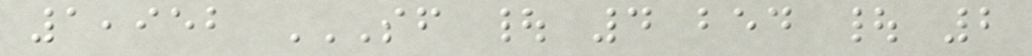1,952 SF | 4 BED | 2
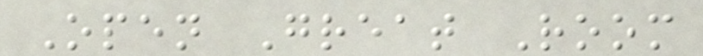Open Great Room
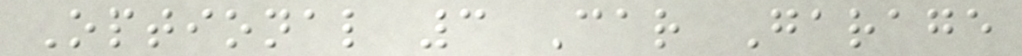Optional 3 Car Garage
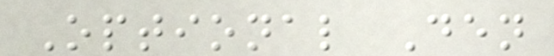Optional Den
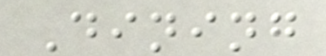Dining
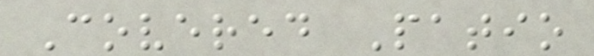Covered Patio
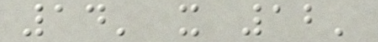14' x 12'
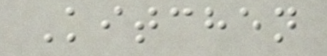Kitchen
